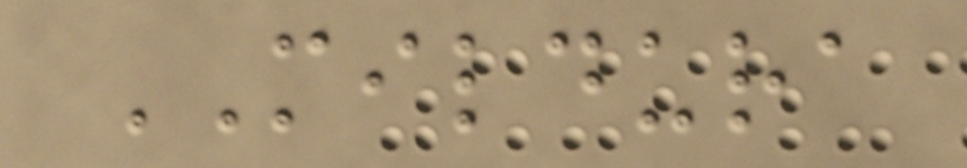MILDURA
